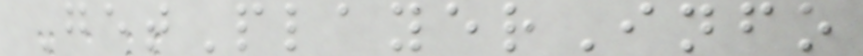GetPlayerInfo
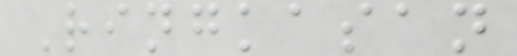Ringkasan
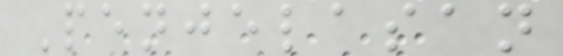Penjelasan
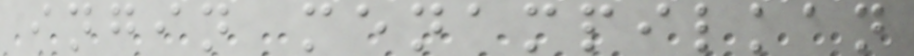ingin menampilkan
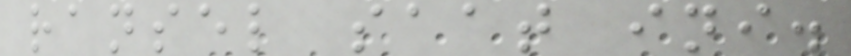ransel saat ini.
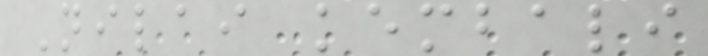Nilai kembali
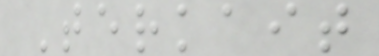Terkait
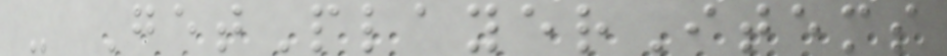- GetPlayerItems
